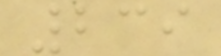239
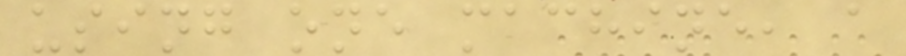using one machine, a
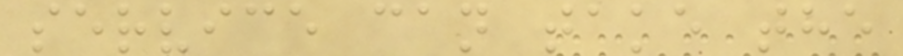service can take the
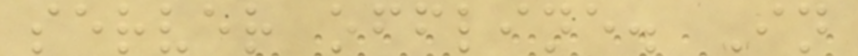server offline. In
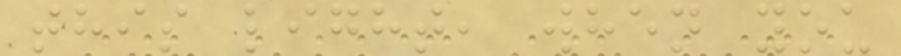this light, when you
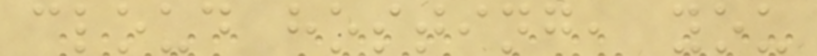cloud hosting, you
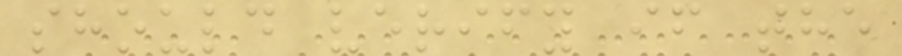should verify if the
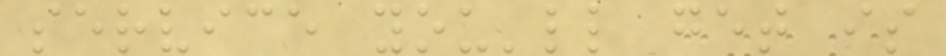service you'll get is
